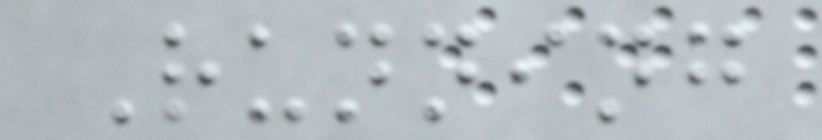Running
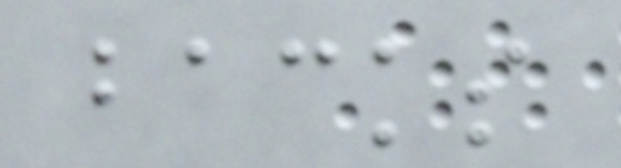backs
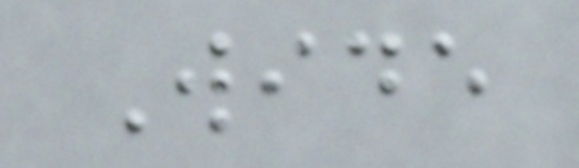Wide
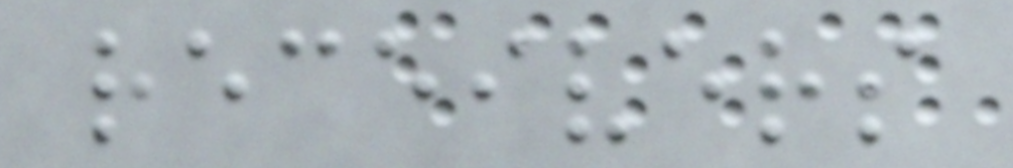receivers
